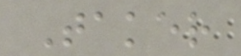Taker
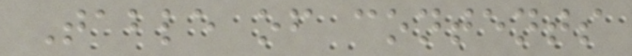Table of contents
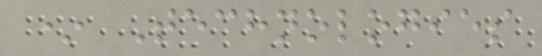* Technologies
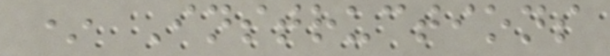* Instructions
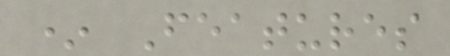* Features
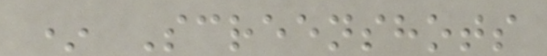* Screenshots
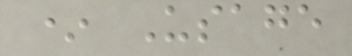* Usage
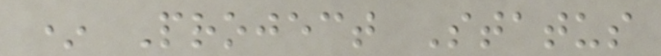* Project Status
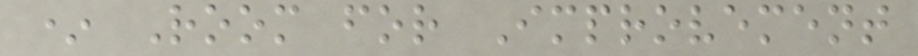* Room for Improvement
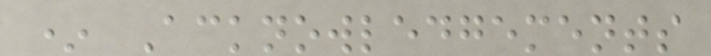* Acknowledgements
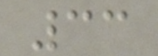33
